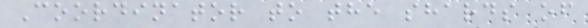Coordinator to the shards of
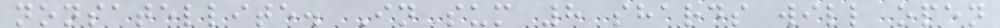nonsatellite. In sum 8 shards will open
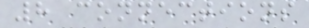8 connections
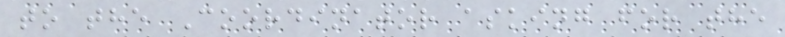to the Coordinator asking for the
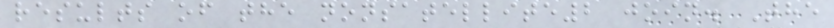results of the nonsatellite2 join. The
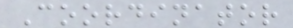Coordinator
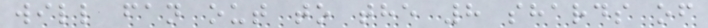will fan out to the 8 shards of
